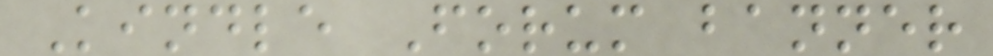Kindle Forum banner
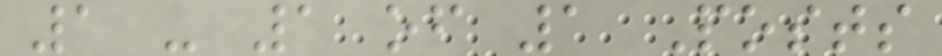1 - 1 of 1 Posts
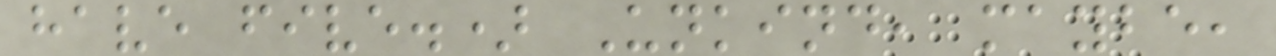have five.) Unkind, maybe,
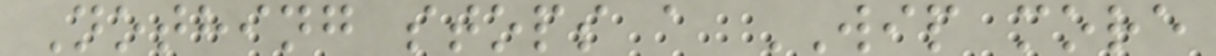Nothing stops a WIP more
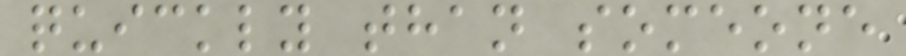quickly than someone
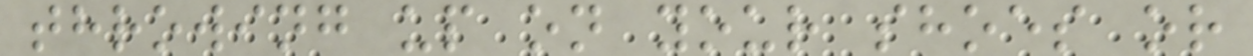throwing up on your shoes or
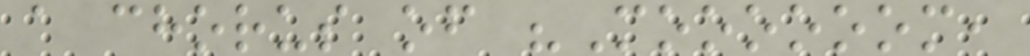a chorus of "Moooooom,
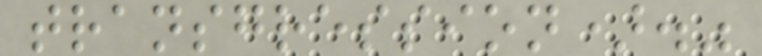transgression)."
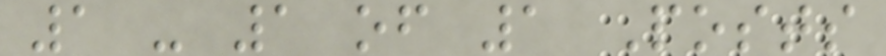1 - 1 of 1 Posts
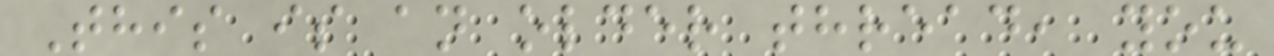This is an older thread, you
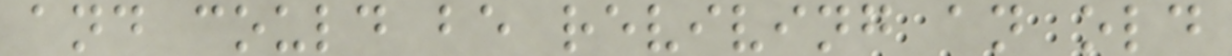and could be reviving an old
